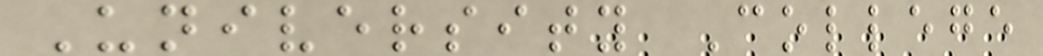University College
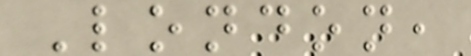London,
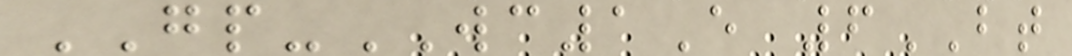GP-WC1E 6BT
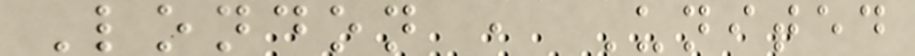London , United
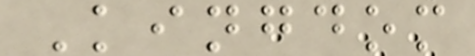Kingdom
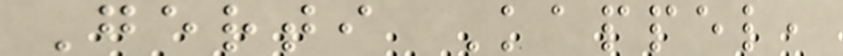Gerti Kappel,
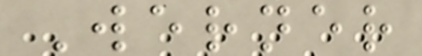Werner
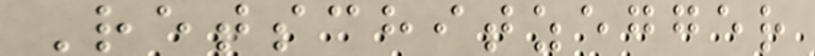Retschitzegger
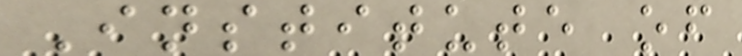Institute of
